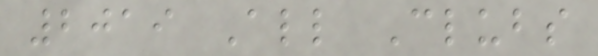2019 All Clubs
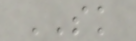SK
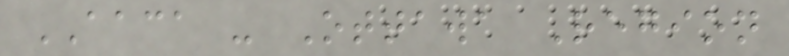AACA - Ottawa Region
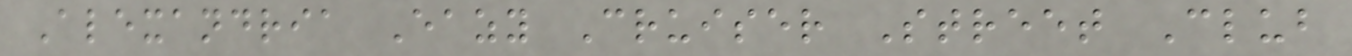Alexandria Eazy Cruiser Street Club
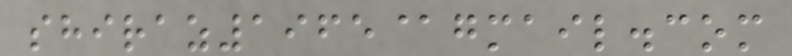shiraz1965@gmail.com
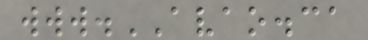www.AVAO.ca
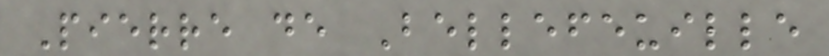Pierre de Bellefeuille
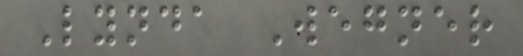Lynda Wegner
